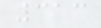313
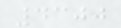4300
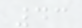43
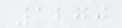1270
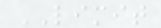LIMIT
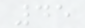45
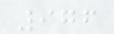976
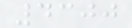4300
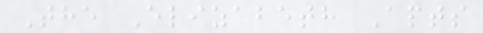The Elizabeth Apts
